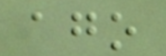ago
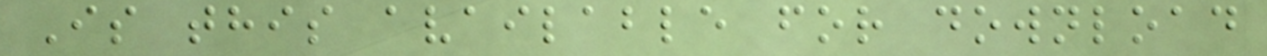Is this available for download
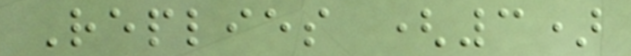Replies (3)
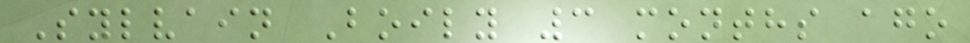Sylvain Boily 3 months ago
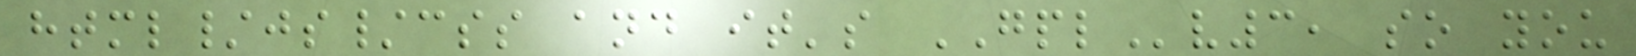html/js/css and it's GPLv3, so you
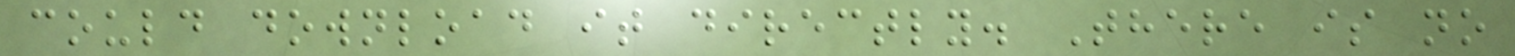could download it directly. There is no
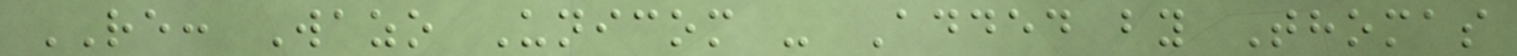RE: Wazo Unicom - Added by Thomas
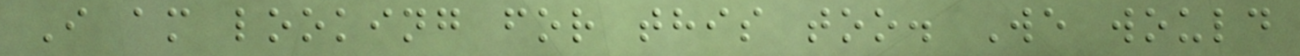I am looking for this too. We would
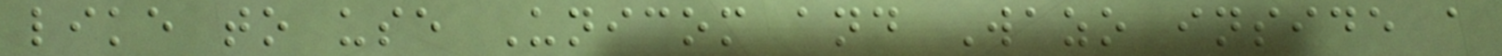like to use Unicom and Wazo inside a
